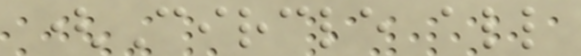(Circle all
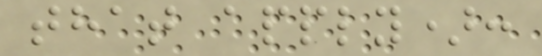that apply):
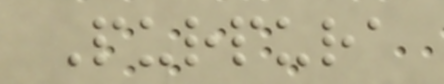Purpura
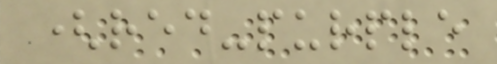(red-purple
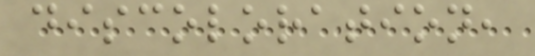discoloration,
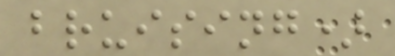bruising)
